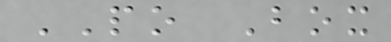PO Box
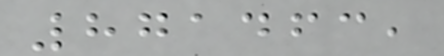871463,
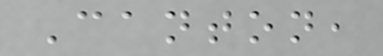Canton,
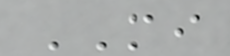MI
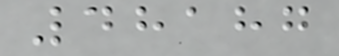48187
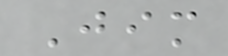Jim
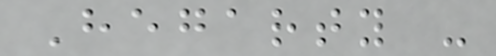Hegarty -
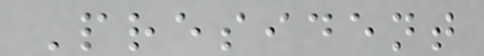President
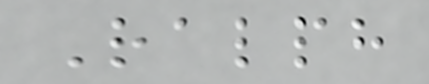Ralph
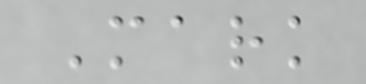Mark
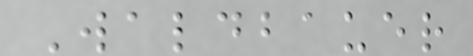Waldbauer
